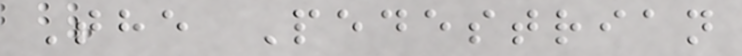The Pedestrian
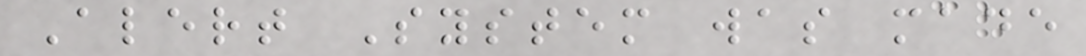Alert System was made
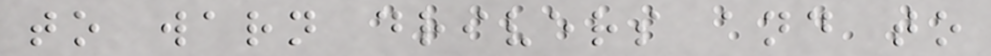to warn drivers and to
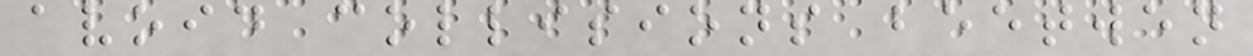avoid collisions beetwen
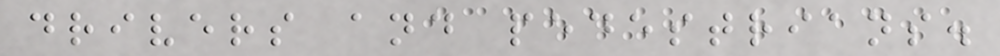drivers and pedestrians.
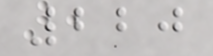220
